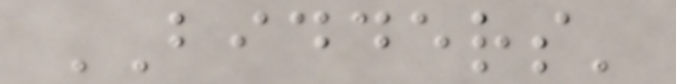BIDDERS'
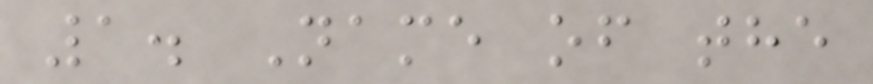1. Name of the
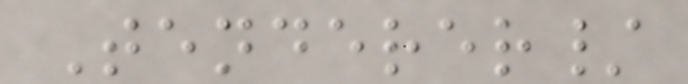Tenderer/
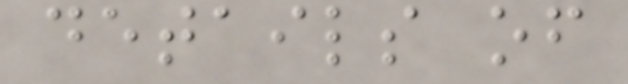details of
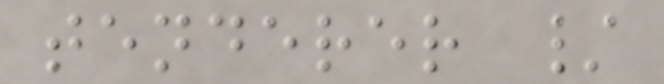tenderer /
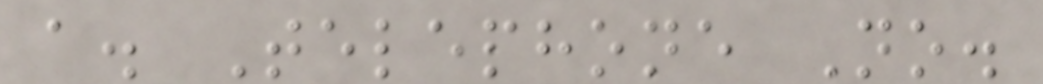a. Telephone No.
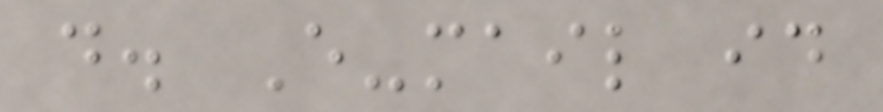d. E-mail id
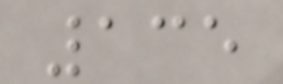135
